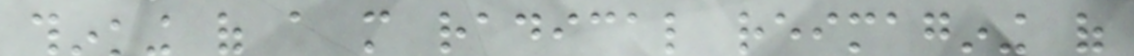thinking of a more radical reimagining of
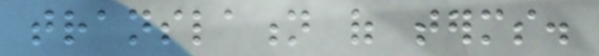translation of terms.
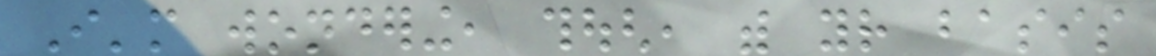I'm wondering, though, with your basis
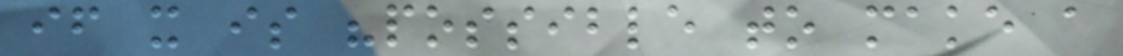if it is "possible to make a
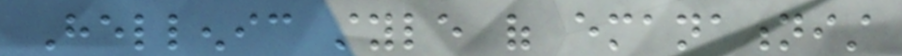Hellenic style of emanationist
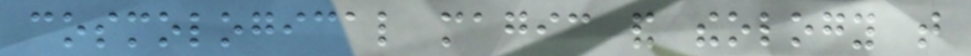cosmological magic and theology that
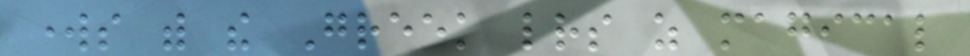works with the Greek letters as magical
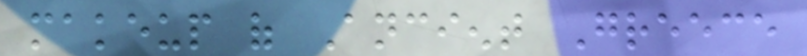makeup of Ancient Greece
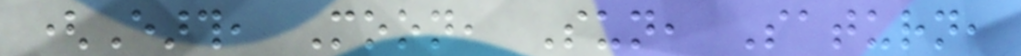(Earth, Moon, Sun, Saturn,
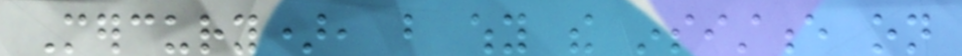Mercury), but why the insistence on
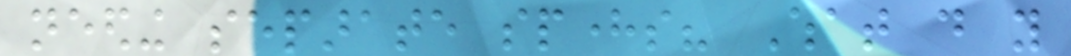needing separate spheres? What do you
